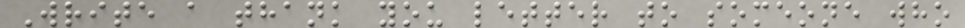Write a thank you letter to someone who
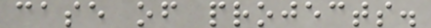case of projects.
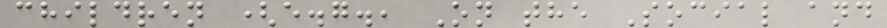children (e.g., On the Social and
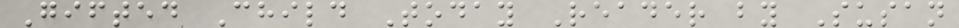Gifted Child Today Reader by Susan
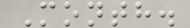Month.
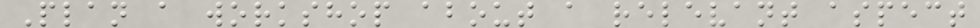Plan a workshop about a relevant aspect
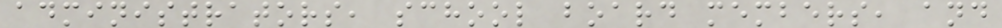administrators, school board members, and
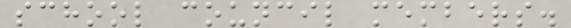school council members.
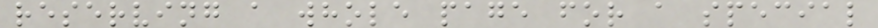reserving a whole page for a special
